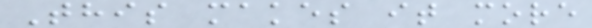This makes it more
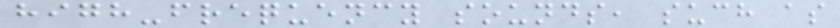high-frequency sounds, such as
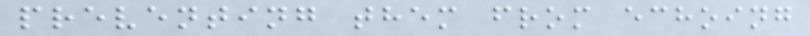preventing them from echoing
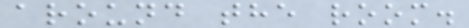around the room.
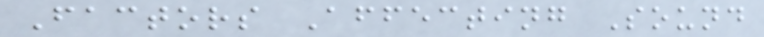Factors Affecting Sound
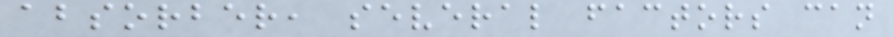absorber, several factors can
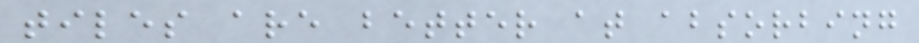tiles are better at absorbing
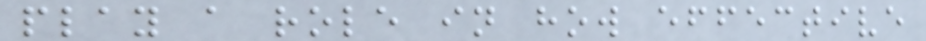play a role in how effective
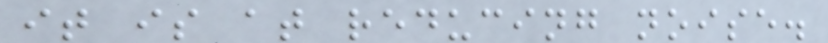it is at reducing noise.
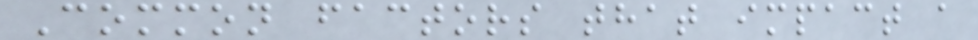Common factors that impact a
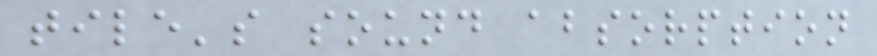tile's sound absorption
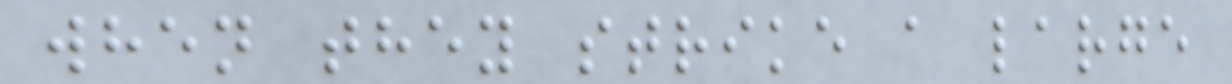when they strike a large
